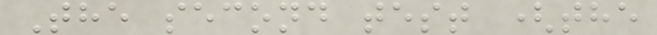The second test (the
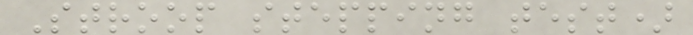Stroop stepping test)
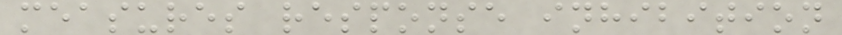measures response inhibition
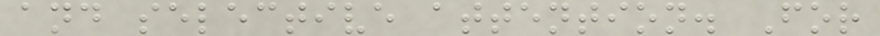and selective attention. For
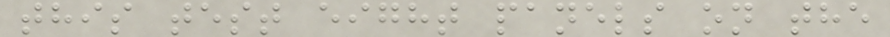this test eight panels on the
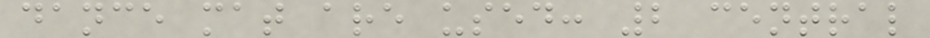dance mat are used: 2 central
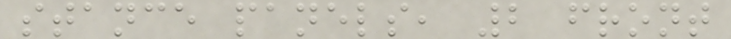stance panels, 2 front
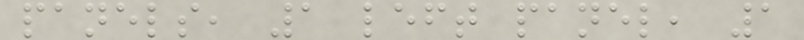panels, 1 left panel, 1
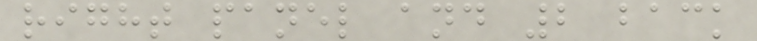right panel and 2 back
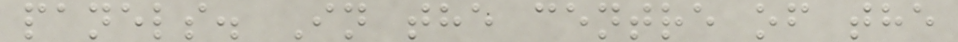panels. In the centre of the
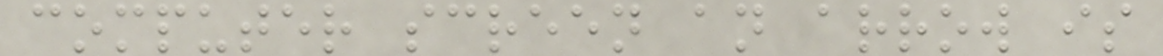computer screen an arrow is
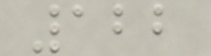122
